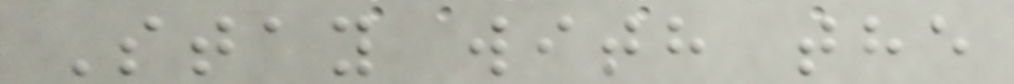Stay with the
